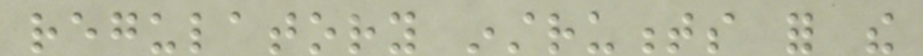regulatory instruments for the
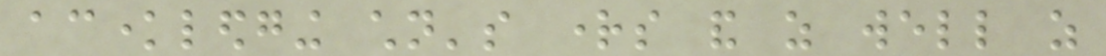acknowledging children's rights and as well as
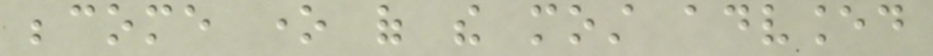become one of the most advanced
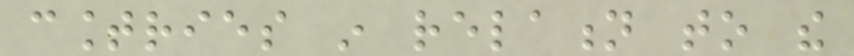countries in relation to the
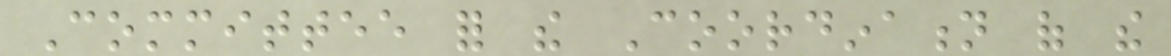Committee for the Coordination of the
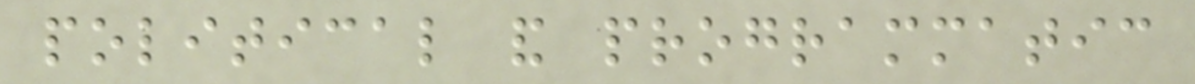political and programmatic
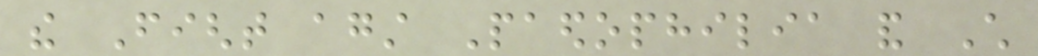the Fight against Paedophilia and Child
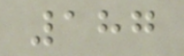187
